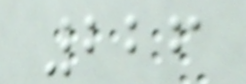226
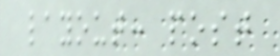layout: post
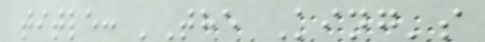title: 'The King's
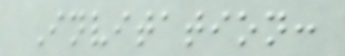Invitation:
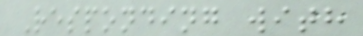Responding with
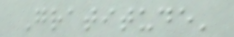Gratitude'
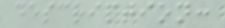description:
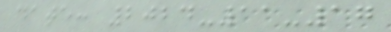date: 2024-11-17
